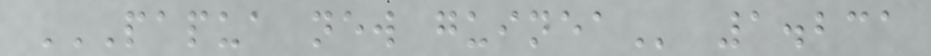PAPUA NEW GUINEA 1.231
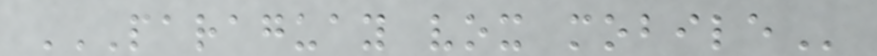PARAGUAY VOX MOBILE
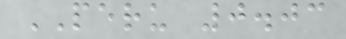PERU 0.03
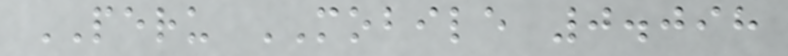PERU MOBILE 0.098
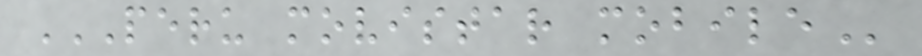PERU MOVISTAR MOBILE
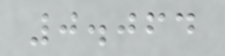0.064
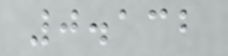0.132
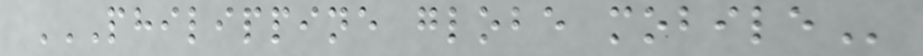PHILIPPINE GLOBE MOBILE
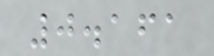0.161
